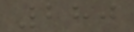280
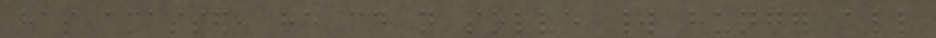has amassed, he could not solve world hunger all
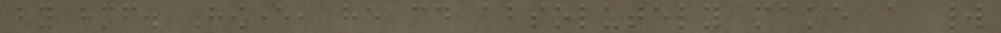by himself. However, he could absolutely make a world
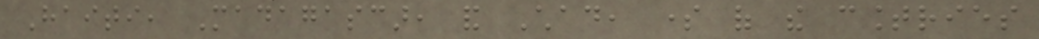Haiti, Madagascar, and Chad, some of the countries
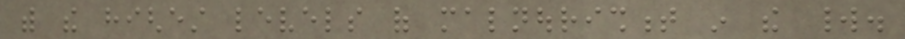with the highest levels of malnourishment in the world.
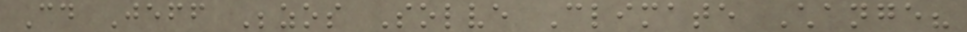Could Jeff Bezos Solve Climate Change?
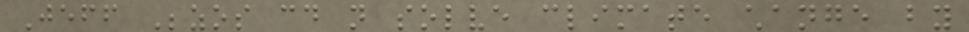Jeff Bezos could not solve climate change by
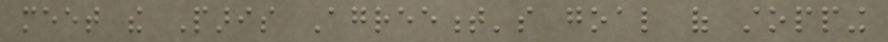meet the Paris Agreement's goal of stopping
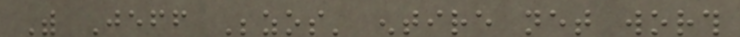With Jeff Bezos' entire net worth
